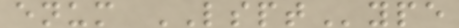enum LSPType
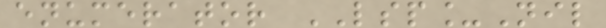enumerator LSP_Nil
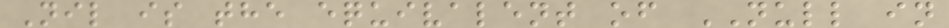Nil is the equivalent of NULL in
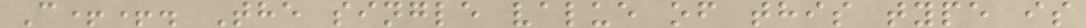C++. The single value of this type is
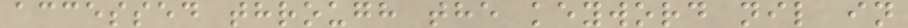accessed through the keyword nil in
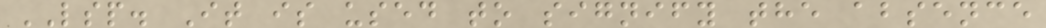LSP. It is used to signify the absence
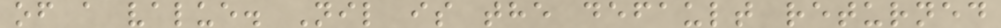of a value. Nil is the default returned
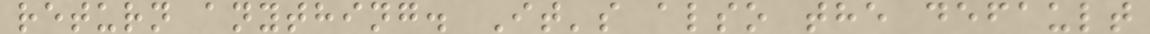return anything. It's also the default
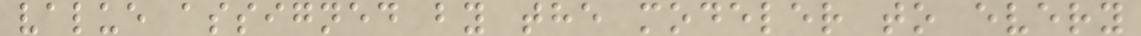value assigned by the modeler to every
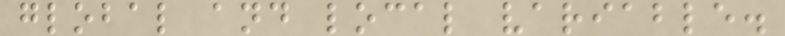global and local variable.
